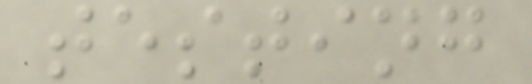testing
